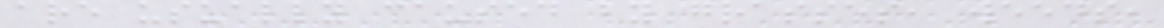are usually caused by grasses, weeds,
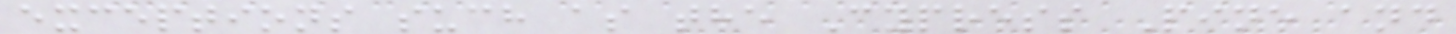exceptions such as the Cypress Pine and
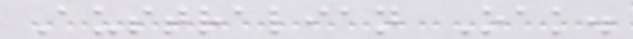Australian Oak.
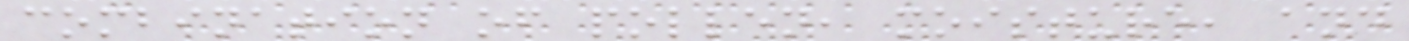combination of pollen, moisture, and
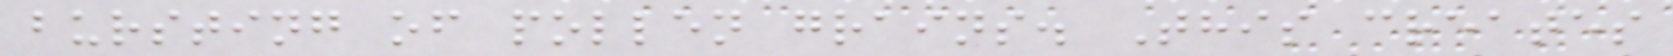bursting of pollen grains. This creates
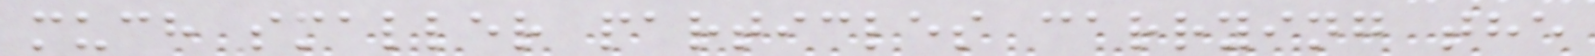much smaller particles carrying the
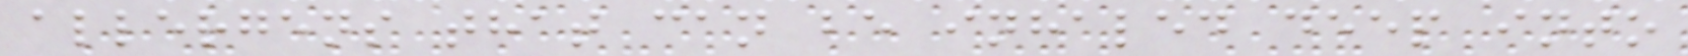allergens that can be inhaled deep into
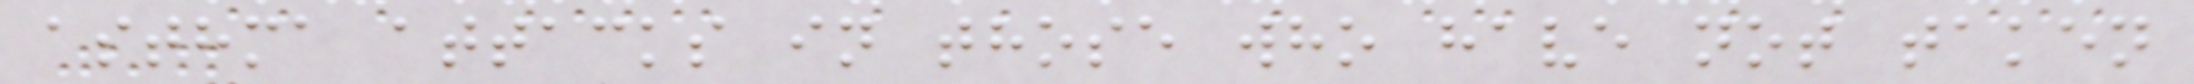asthma attacks in those who have not taken
